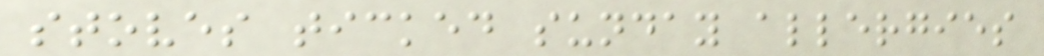stoves ticked sunday allergies
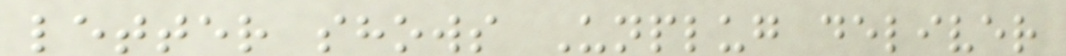letter shows Unplug deliver
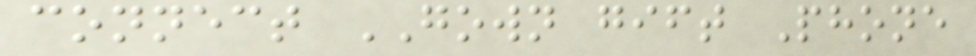connect GOWN gift Phone
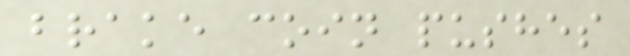brake coin pushes
